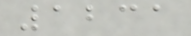1231
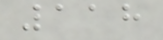118
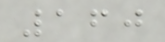160
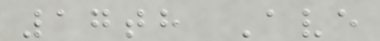17th Ave
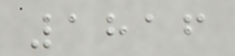1816
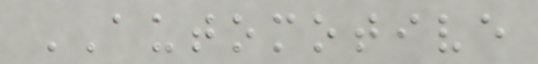AUTOMOTIVE
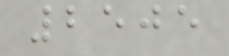2505
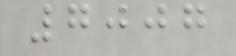7007
